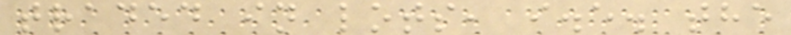traded in lots, i.e. the
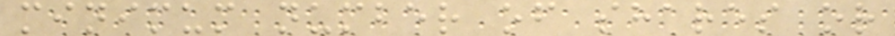minimum number of shares or
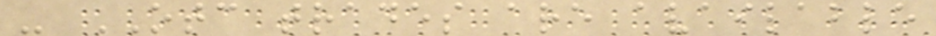- OTC trades are available
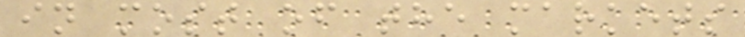in most of the markets
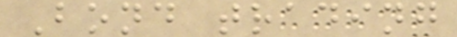Bond trading
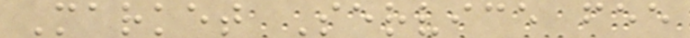Market Service fee
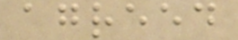agreed
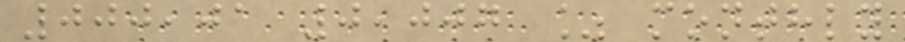000,01 0,007 % monthly
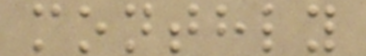monthly
